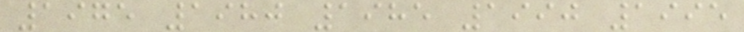1975 1980 1985 1990 1995
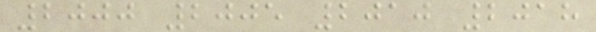2000 2005 2010 2018
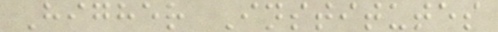Higher Institutes
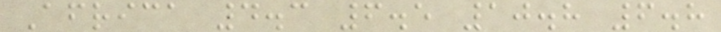Africa 4.3 6.5 10.8 6.8
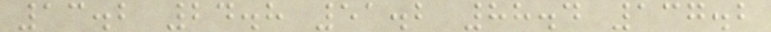13.2 24.8 51.2 88.4 137.2
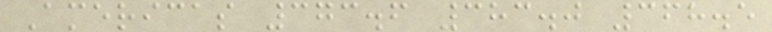Americas 373.6 383.0 368.5
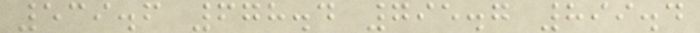539.6 678.4 795.7 899.4
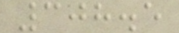308.5
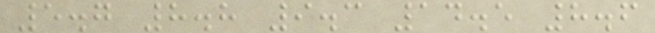5.7 8.8 9.3 14.5 8.6
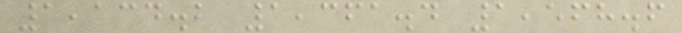1,134.2 1,361.4 1,568.6
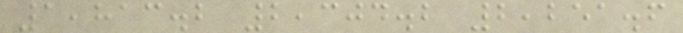1,813.2 2,304.2 2,251.6
